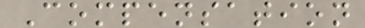Compensation
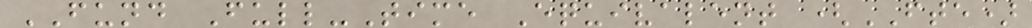FUND Full-Time Equivalent (FTE)
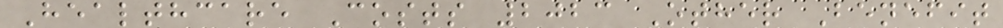Healthcare Costs 2023 Other Benefit
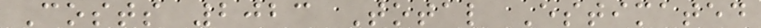Costs 2023 Total Estimated
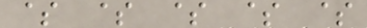$ $ $ $ $
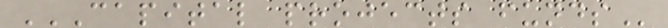CAPITAL PROJECTS FUNDS
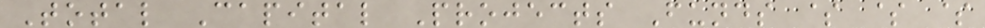Total Capital Projects Funds $ $ $
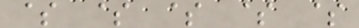$ $ $ $ $
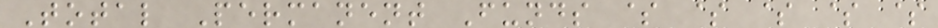Total Permanent Funds $ $ $ $ $
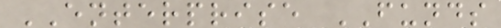ENTERPRISE FUNDS
